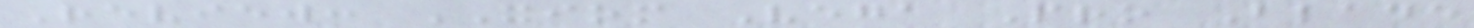Review: XIOM Vega Pro Blade
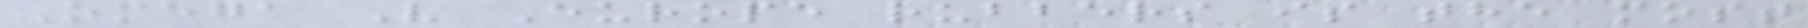Omega V Europe rubbers is the most
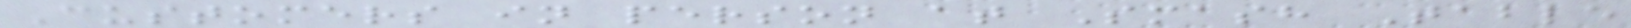Customers in person at Smash Table
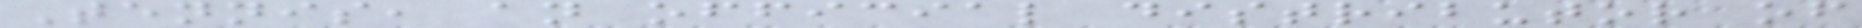Tennis, an official distributor of
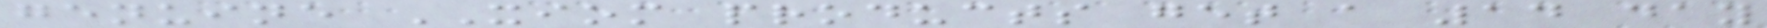genuine XIOM products get a 14 day
